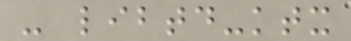- libtd-ktx
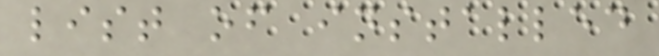list of installed
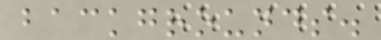backgrounds.
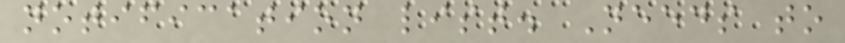notification list. Needs to
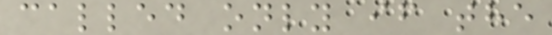called only if the
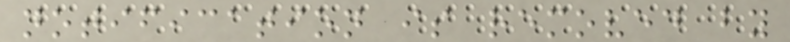notification is removed by
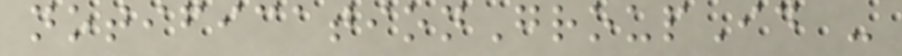notificationGroupId -
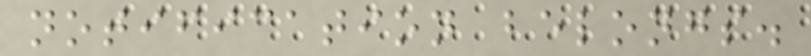notification belongs.
